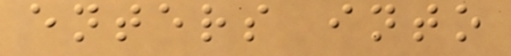enters into
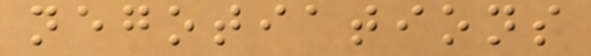negotiations
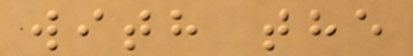with the
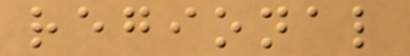regional
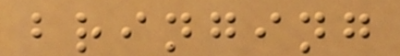bringing
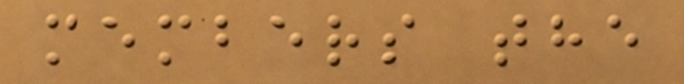members the
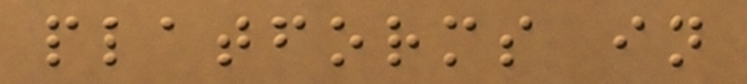platforms in
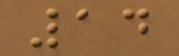14
